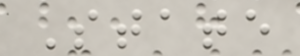State
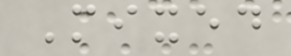Mixed
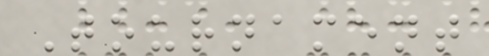Tournament
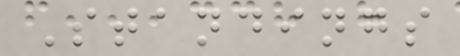Standings
